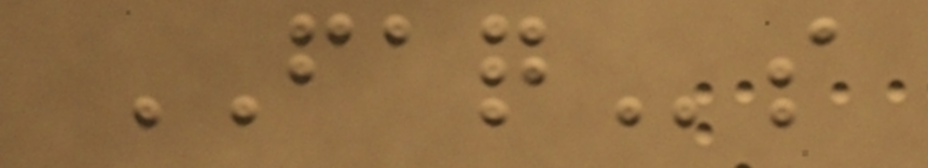FAQs
